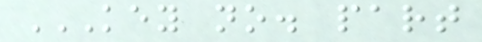KEY NO. PART
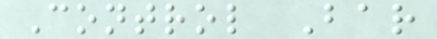Control Bar
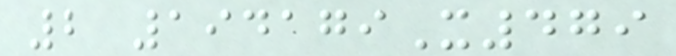2 194179X479
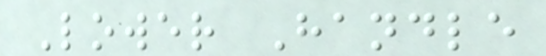Lower Handle
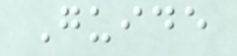Guide
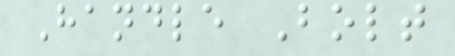Handle Bolt
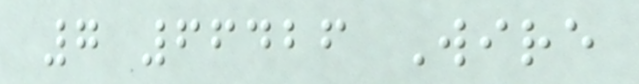7 66426 Wire
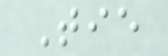Tie
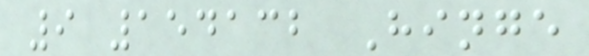9 154132 Hinge
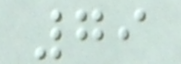79
